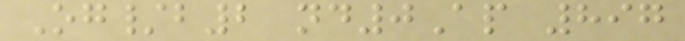Og/b2 nd0Ap 897
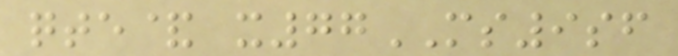qte& x77MS9sf
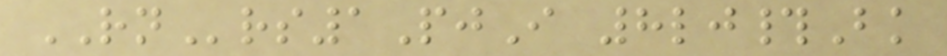RNrs1PjI 8lj#Bk
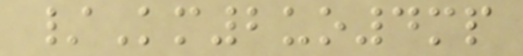/Km2uo4mp
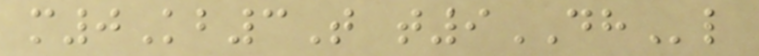m0Kb3T t9DHl
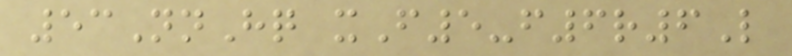53NnHq xF5-f6r6L
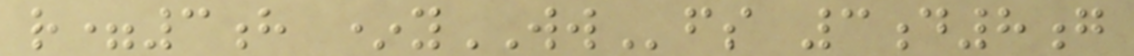r=3h *yWWfs 3d8g
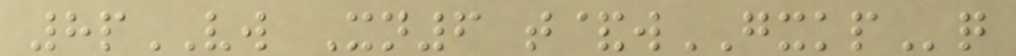8pVW Xn6 t&wGXKPq
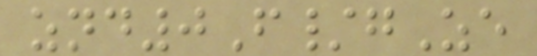znd0F/gZe
